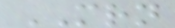MRN
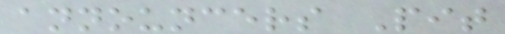announcers Pit
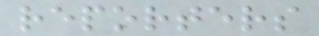reporters
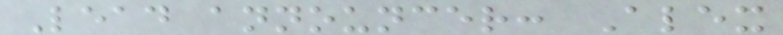Lead announcer: Alex
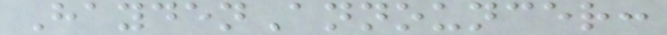HaydenAnnouncer:
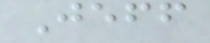Jeff
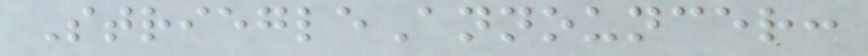StriegleAnnouncer:
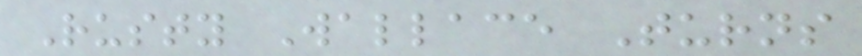Rusty Wallace Turns
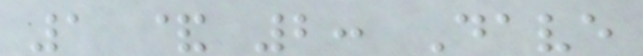1 & 2: Dave
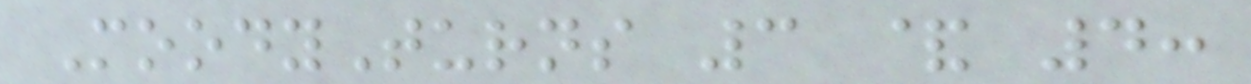MoodyTurns 3 & 4:
